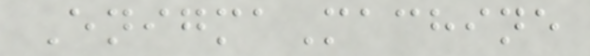EnigmaMachine
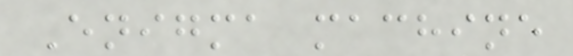Enigma machine
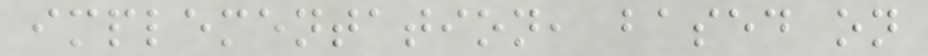implementation, based on
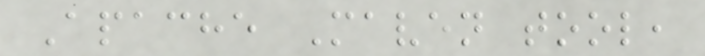Apache Maven tool,
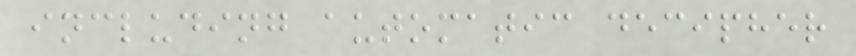including automatic decipher
